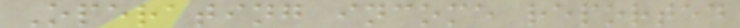Operating income reported
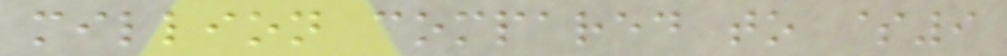million compared to $9
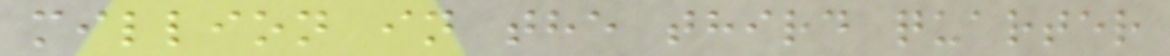million in the third quarter
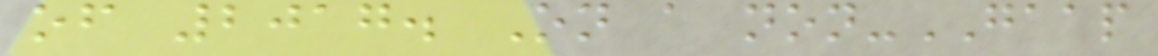of 2017. On a non-GAAP
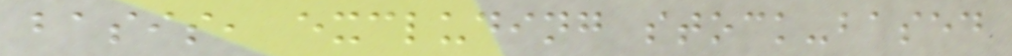basis, excluding stock-based
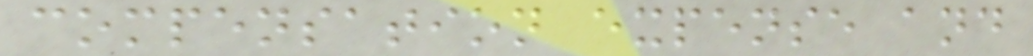compensation expense and
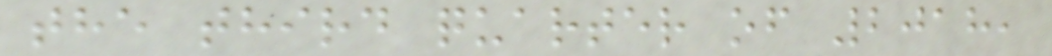the third quarter of 2018,
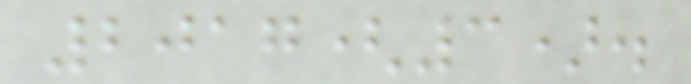2017(3).
